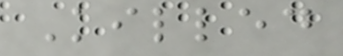Killed
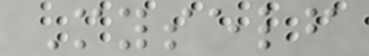Myself
